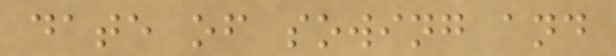date of sowing and
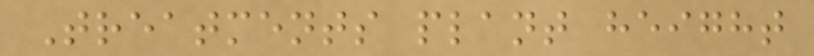Treatments plant height
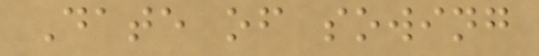Date of sowing
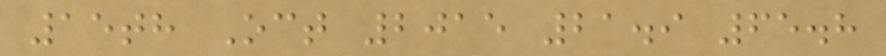15th Oct 2015 21.9 65.8
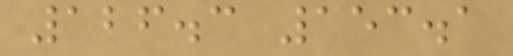126.3 153.1
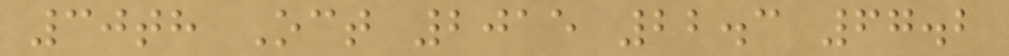30th Oct 2015 22.3 67.2
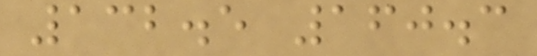132.5 160.3
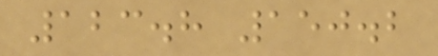123.8 150.2
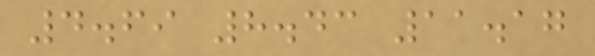4.69 8.43 11.17
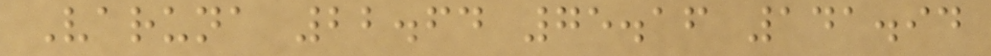Varuna 22.64 75.16 141.94
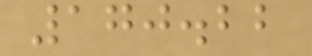170.22
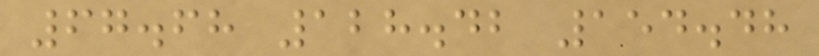67.68 128.42 154.48
